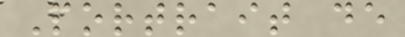Portrait de
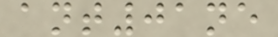ant01ne
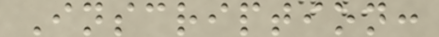Inscription:
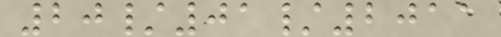20/01/2011
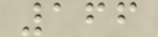166
